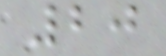20
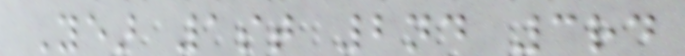Year 1st 2nd 3rd
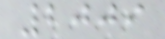2009
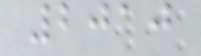2010
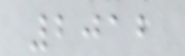2012
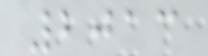2013
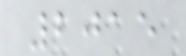2015
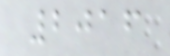2016
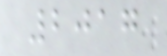2017
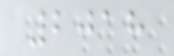2018
